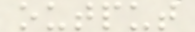output
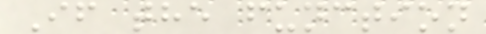If the function
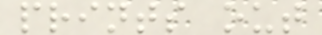prints out
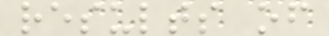results of
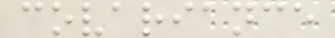covariance
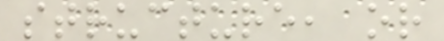structure, or
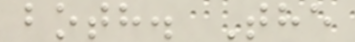both. The
